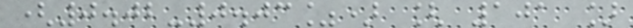(0.02-0.03%) [ 101 ]
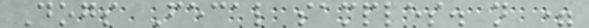Dogs Fecal samples. n =
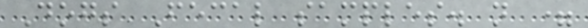Dogs Fecal samples. n =
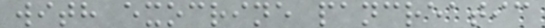with exocrine pancreatic
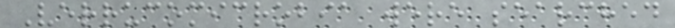Verrucomicrobia were searched
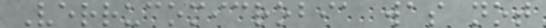Verrucomicrobia was not
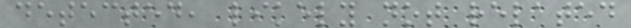detected, likely not related
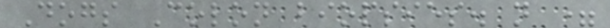Dogs Colon biopsies. n =
